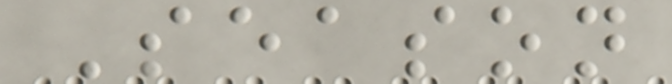Season
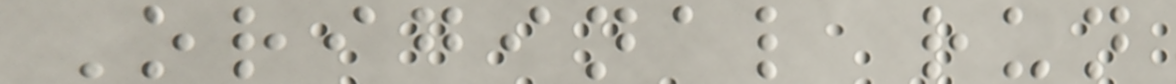Original run
